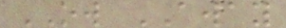OW AWAY
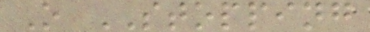O STOPPING
